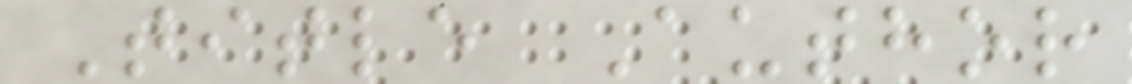Title Author
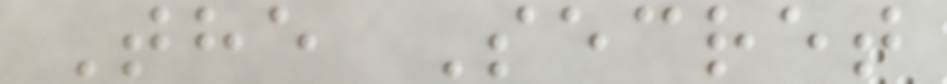The Secret
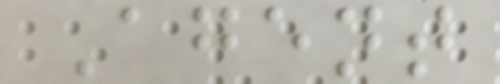Agent
